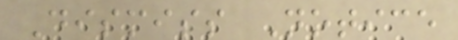Dismiss Notice
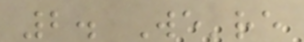2. We're
